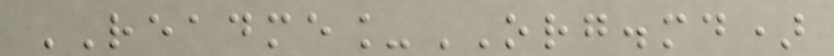README_ORG.md)
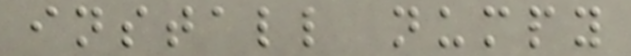install numpy
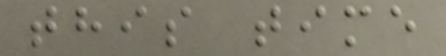this time
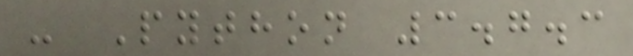- Python 3.7.3
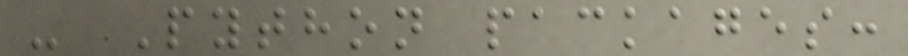- Python packages:
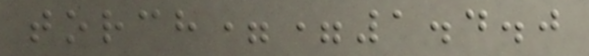torch==1.4.0
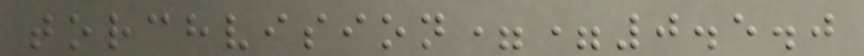torchvision==0.5.0
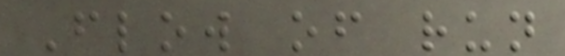Flow of run
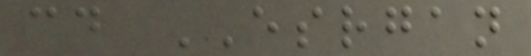cd ESRGAN
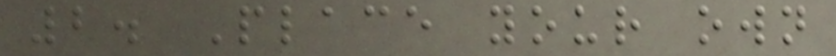2. Place your own
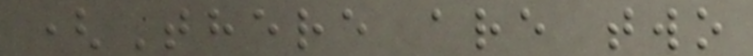(There are two
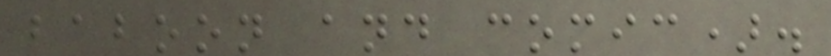baboon and comic).
